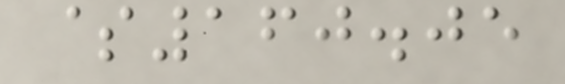$160.05
